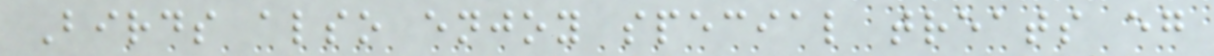Birds also enjoy special treats eg
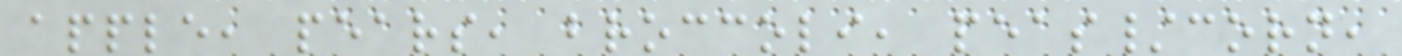apple, pears, broccoli, peas/corn,
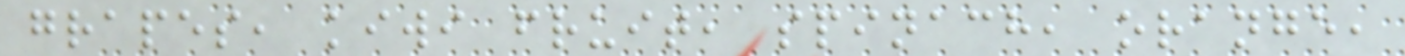grapes, kiwi fruit, spinach, orange,
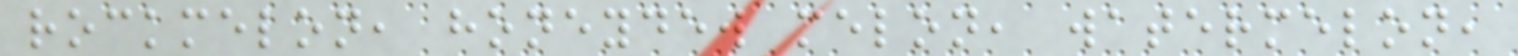rockmelon, honeydew melon, watermelon,
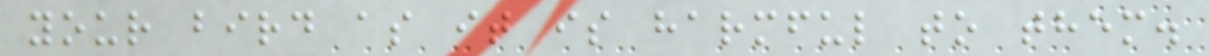your bird as it is harmful to them.
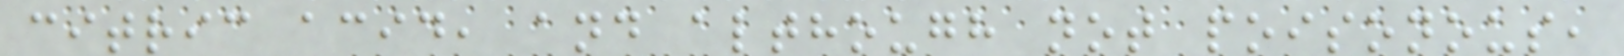citric acid, and although not poisonous,
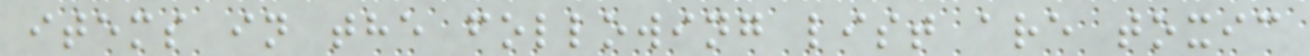items in the following list are toxic
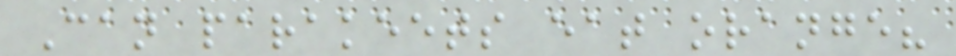Can parakeets eat orange?
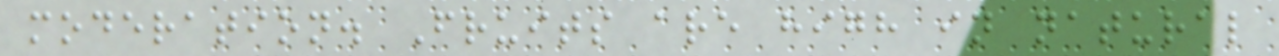moderation. Fruits are high in natural
